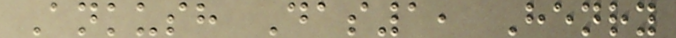Ankush Das1, Henry
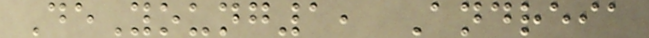DeYoung1, Andreia
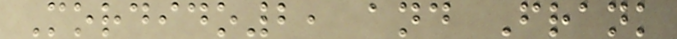Mordido2, and Frank
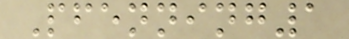Pfenning1
